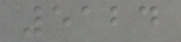5124
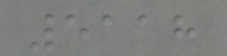5118
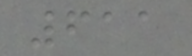611
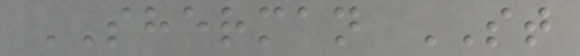SHERMAN ST
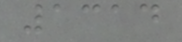1314
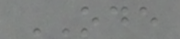ODE
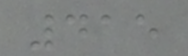415
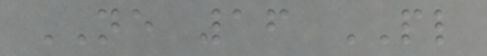NE 16 PL
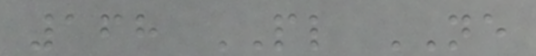168 PL NE
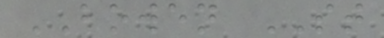BOWEN ST
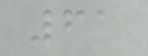61
